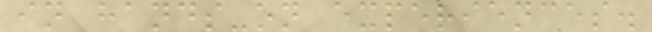in hands-on experiences.
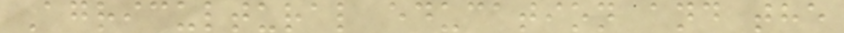Agricultural education and the
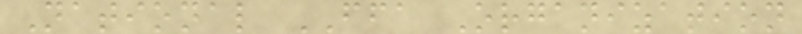National FFA Organization
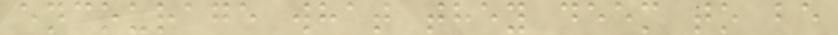encourage what they deem to be
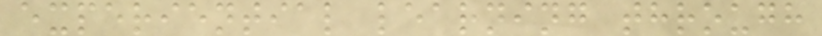experiential learning through
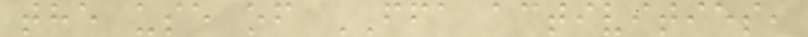the use of FFA activities,
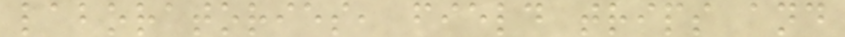laboratories, field trips and
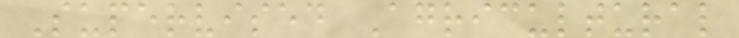Supervised Agricultural
